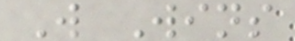W Wins
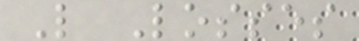L Losses
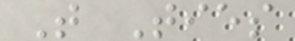T Ties
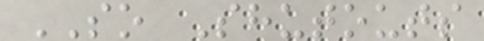SO Shutouts
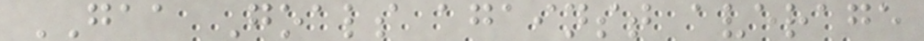GAA Goals against average
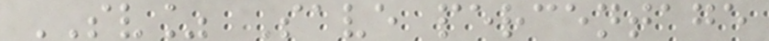SV% Save percentage
